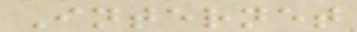Internet
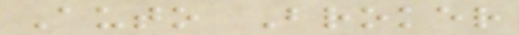Auto Broker
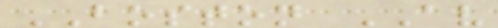BOSTON AV
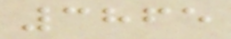3865
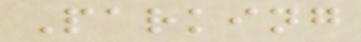Parking
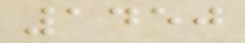1450
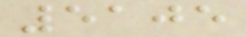5105
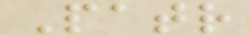Patr
